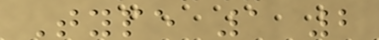Type 1 2
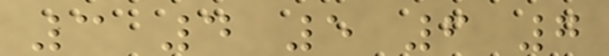3 4 5 6 7
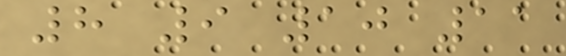8 9 10 11
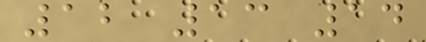12 13 14
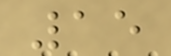15
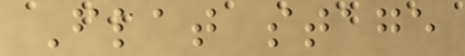Flat stage
